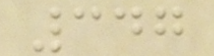347
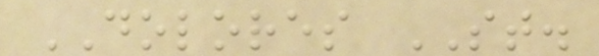DOLORES ST.
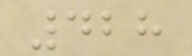428
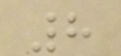8
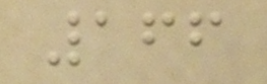166
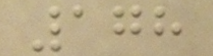178
